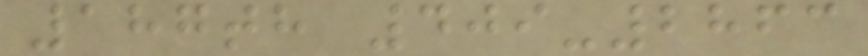187th 409-2863
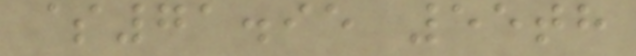$71.95 55th
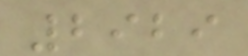2929
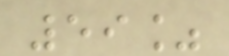59%
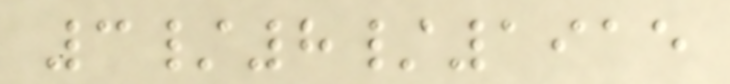3/8/1915
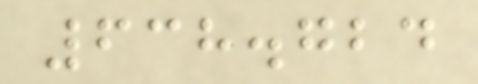638.724
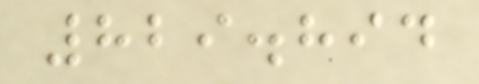829.894
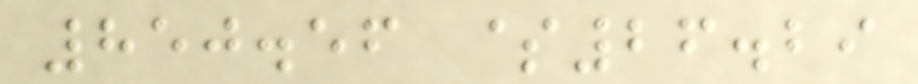850.56 $26.29
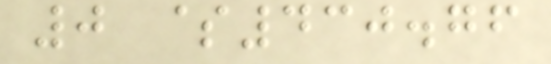0 $430.76
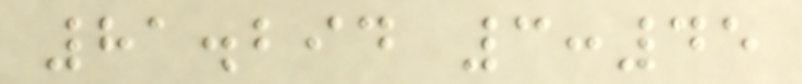81.294 3:45
